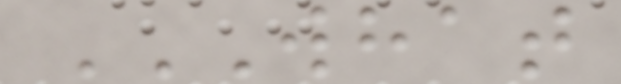WHAT
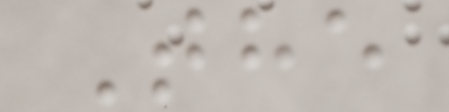The
